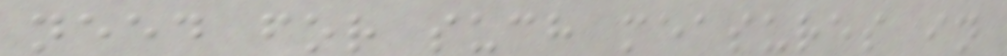need for such measures in
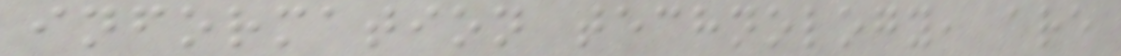information technology, are
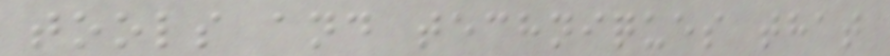tools and techniques that
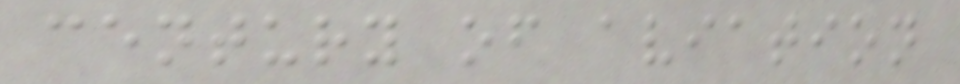century of aviation
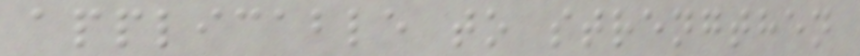applicable to strengthen
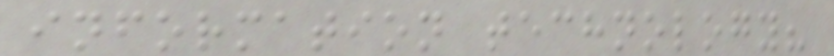information technology?
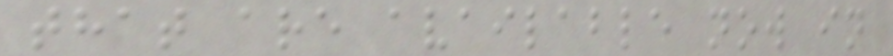that are available now in
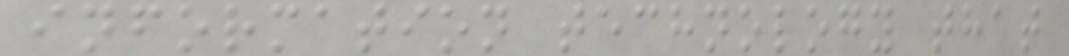information technology that
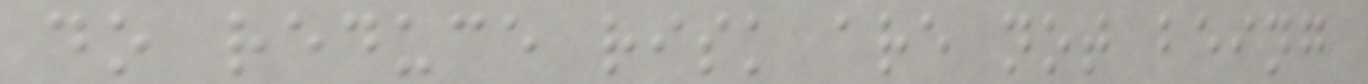do reduce risk are not being
